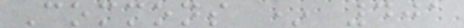Commons * 401
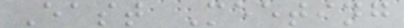East Meeting
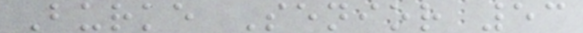Burke Senior 53
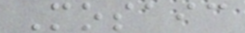Mosaic
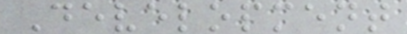Development
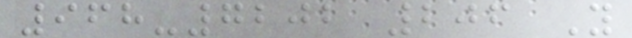968-7202 206 Y
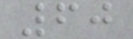60
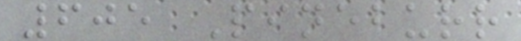605 Pineburr
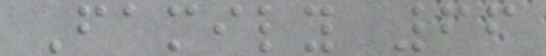Family 66
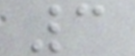3
